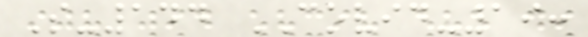S-144 COVID-19:
